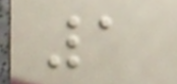1
